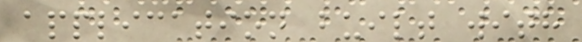application built with
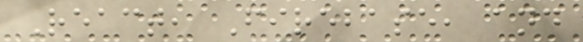React, Firebase, and
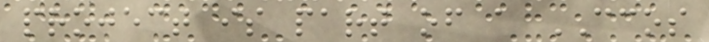project is part of a CCOS
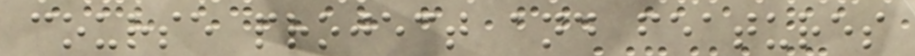course project and features
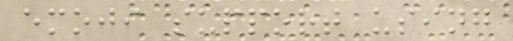emoji support using
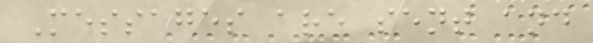Messages are sent and
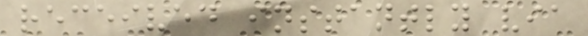received instantly via
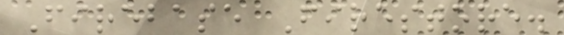Firebase Firestore.
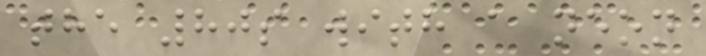the 80s with a neon
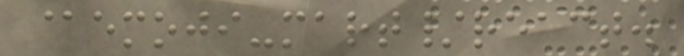@emoji-mart/react.
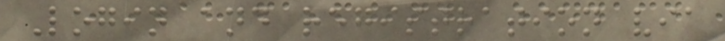Login and registration via
